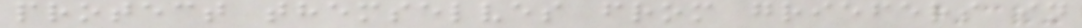protect themselves from griefers in
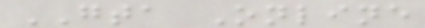GTA Online
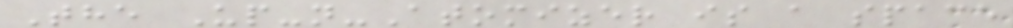The Up-n-Atomizer is a space
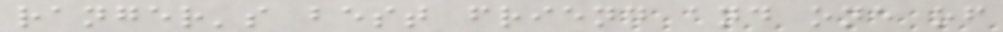ranger's best friend and one of
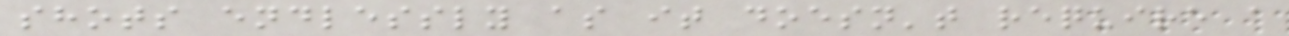shots endlessly as it doesn't require a
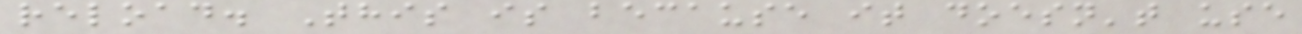reload. This is because it doesn't use
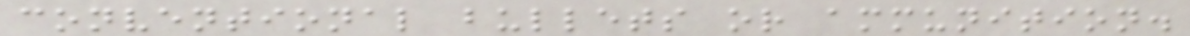conventional bullets or ammunition.
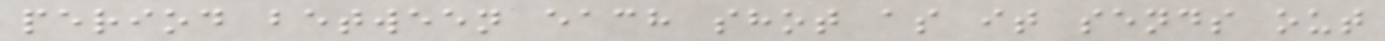period between each shot as it sends out
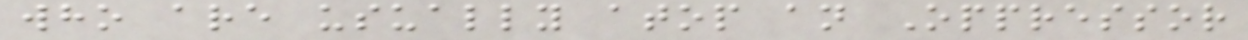who are usually atop an Oppressor
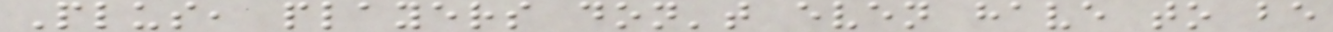Plus, players don't even have to be
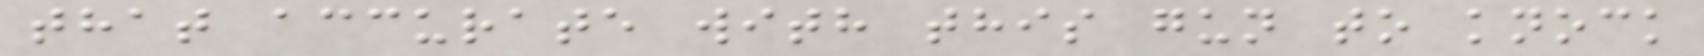that accurate with this gun to knock
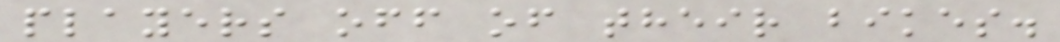players off of their bikes.
